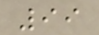99
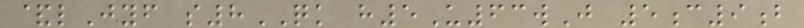&lJyf s8QK h5U63wJ 5c9b
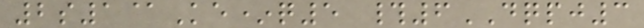2s1@Ke*q5 #6DQPJ3
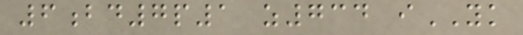6bd7p1 z734 iYK
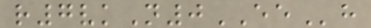r7vkN0EEh
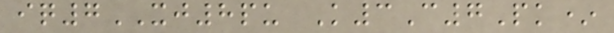iq7XJ8pu K3C7Pk*
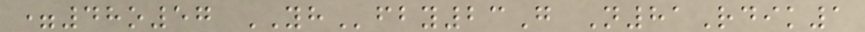=48o57 YHfby23G N81Rdik1
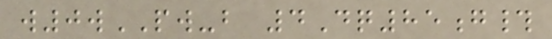w0wPW-b 4Dq85g#
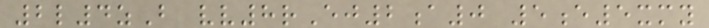2l4zB vv8rEj2a0 5e5xmy
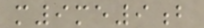m9me9b
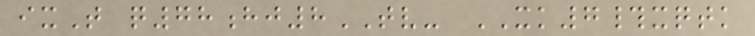ixT q78hj8TV- XK7#xqtk
